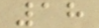18
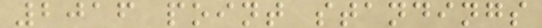2016 point standings
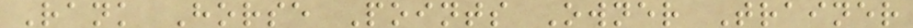Rank Horse Points Owner Trainer
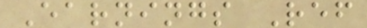Earnings Ref
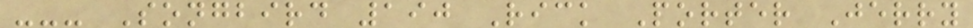--- Songbird 190 Rick Porter Jerry
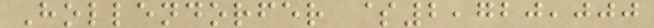Hollendorfer $2,720,000
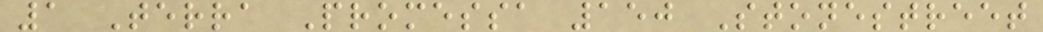1 Terra Promessa 150 Stonestreet
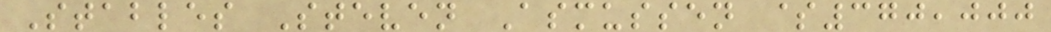Stables Steven Asmussen $370,000
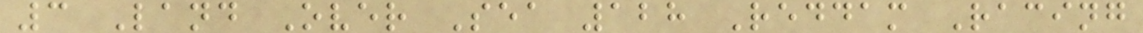3 Land Over Sea 128 Reddam Racing
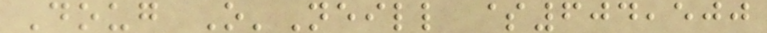Doug O'Neill $604,500
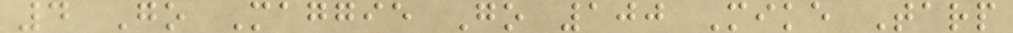4 Go Maggie Go 100 Mike Tarp
